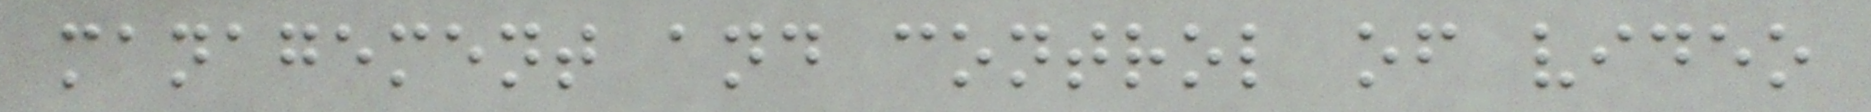management and control of video
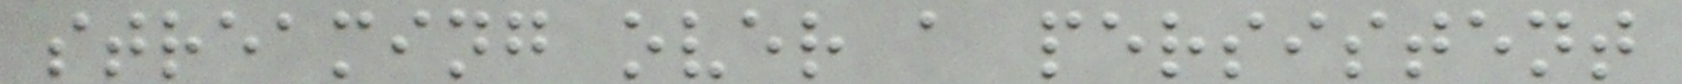streaming over a persistent
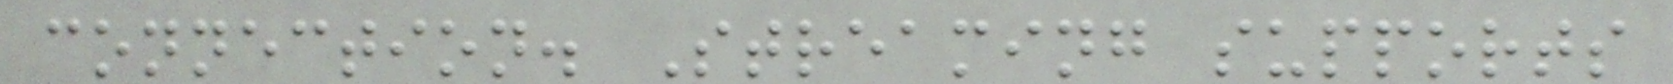connection. Streaming supports
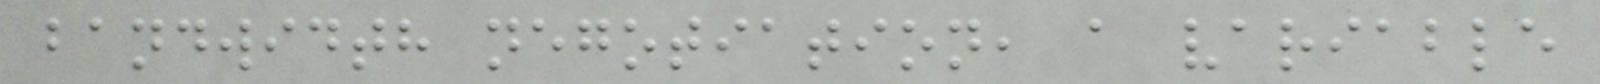bandwidth negotiation, a variable
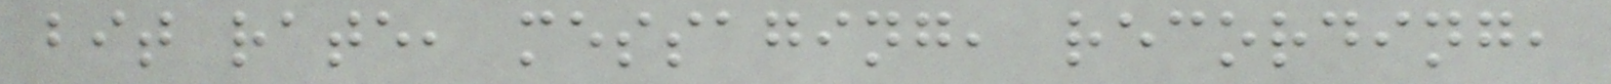bit rate, messaging, recording,
